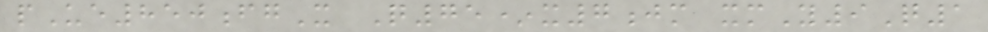pUe850fgX Q75*x7jm xmY9Q1
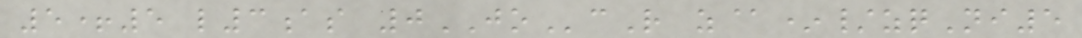5+5 l3as 0JOcR z@*/zqNi5
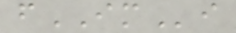fIMi
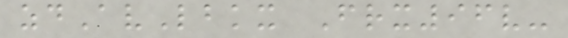zdAvLbkx Frx96v-
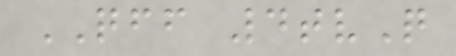QFF 4tvQ
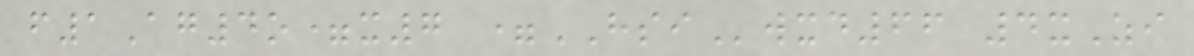f1Ag4o=x7 =HSIwxd66 4xZi
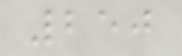250
